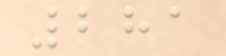281
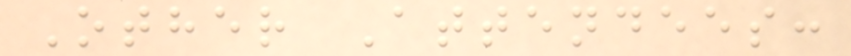Other Attendees:
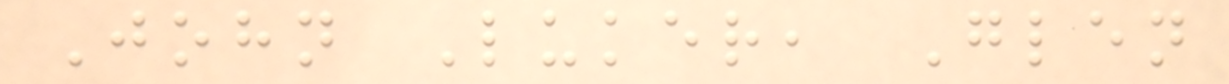John Luker, Glen
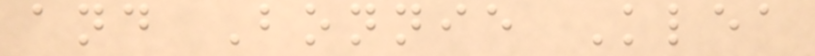and Bonnie Klea
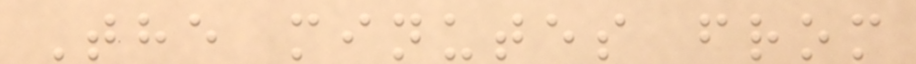The minutes from
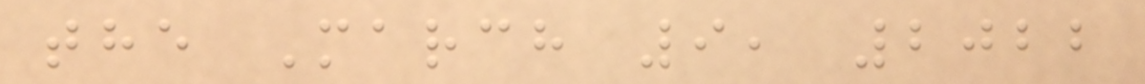the March 9, 2022
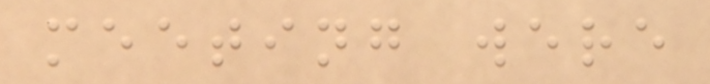meeting were
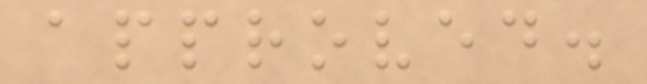approved.
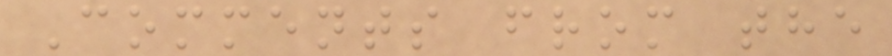Comments from the
